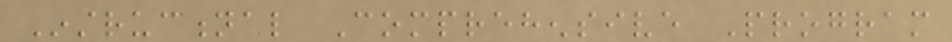Instructional Comprehensive Program
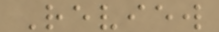Review
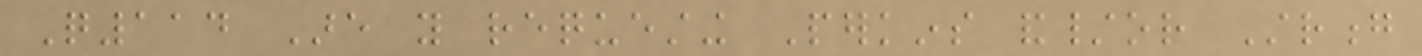Q114 Are you requesting Perkins and/or Strong
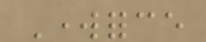Workforce
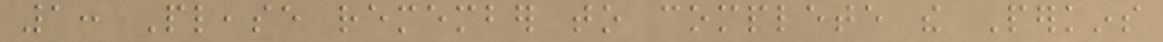1: Please remember to complete the Perkins
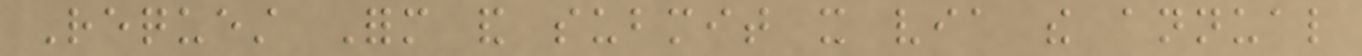Request Form and submit it via the annual
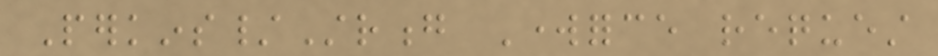Perkins/Strong Workforce request
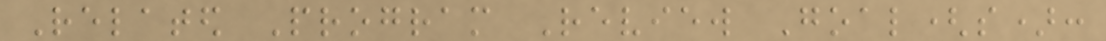Related Program Review Goal(s):
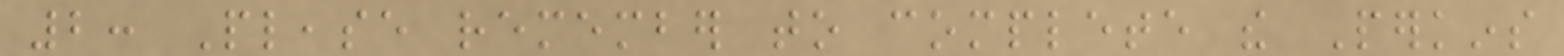2: Please remember to complete the Perkins
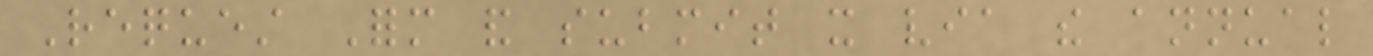Request Form and submit it via the annual
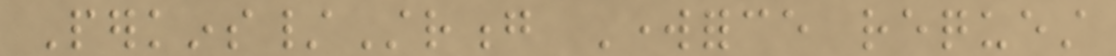Perkins/Strong Workforce request
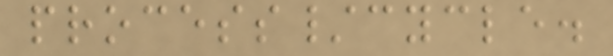process/cycle.
